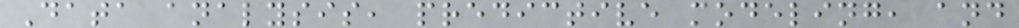Data analysis, predictive modeling, and
